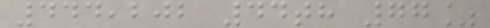444,202 44th 77%
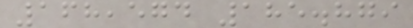168,574 185.879
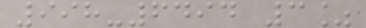998-6494 3%
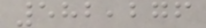582,276
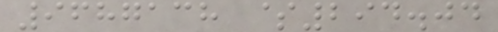9687138 $294.04
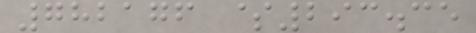782176 $293.35
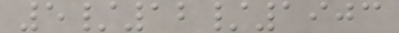5/12/1903
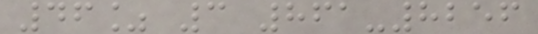46% 3 861-8256
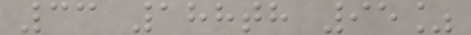33 188th 95%
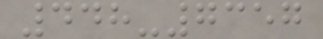448-7357
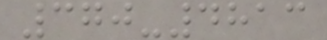370-4813
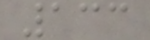133
